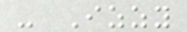- Izzy
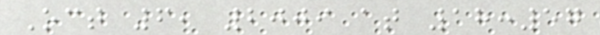Oct 6, 2009 at 18:57
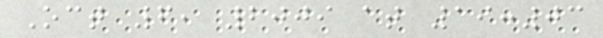Oct 6, 2009 at 19:03
